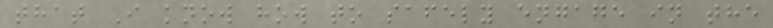that I know how to safely engage in the
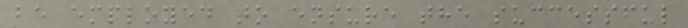be employed to ensure the successful
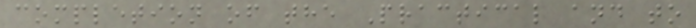completion of the Practical and to
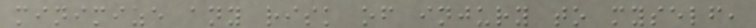minimize any risk of injury to myself,
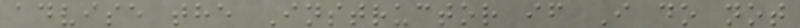advise the Instructor if I do not
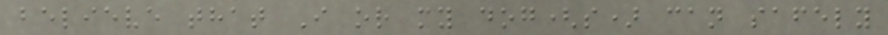believe that I or my dog(s) can safely
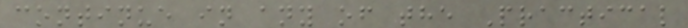continue in any of the Practical
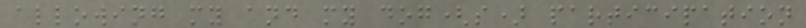allowing my and my dog(s) participation
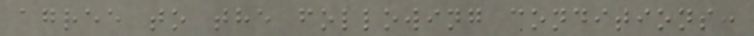agree to the following conditions:
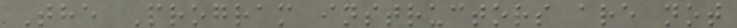The Program instructors are not
